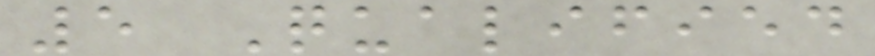5 Qualified
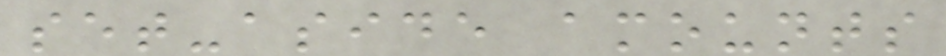set-aside amounts
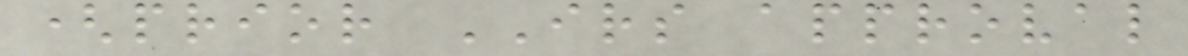(prior IRS approval
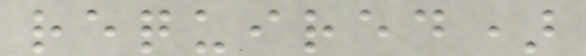required)
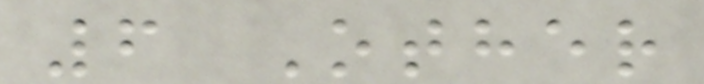6 Other
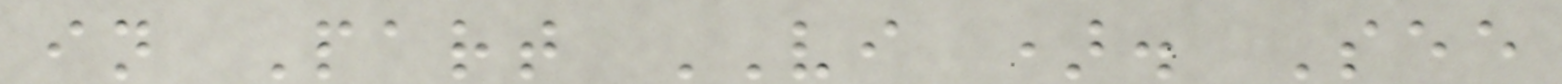in Part VI ). See
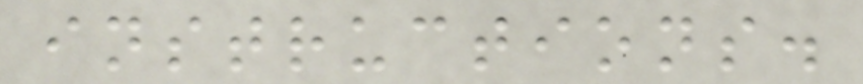instructions.
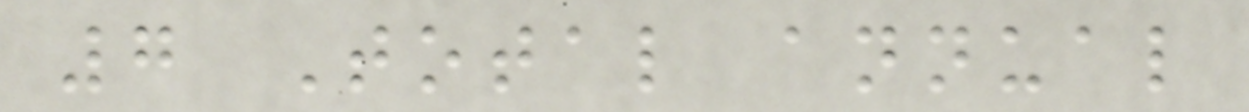7 Total annual
